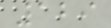129
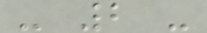- 2 -
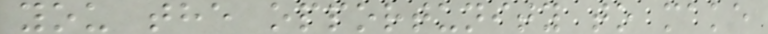you the opportunity to make
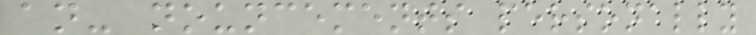an- nouncements personally
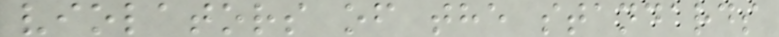violators of the standards
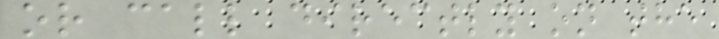or call directly on the
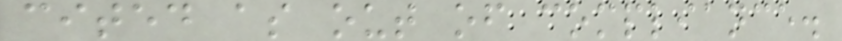cited as out of compliance.
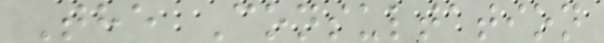The Consultation
